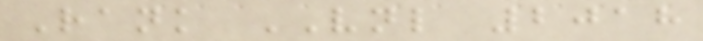Rank VNL 2018
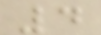4
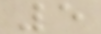5
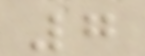7
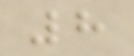8
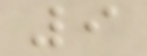9
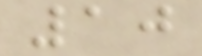10
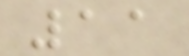11
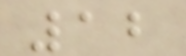12
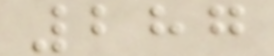287
